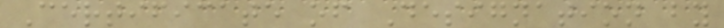Certificate of Designation by
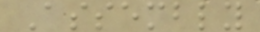Assembly
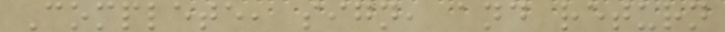Complete, sign, and return
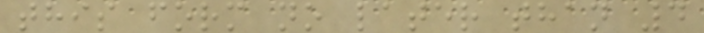this form no later than 4
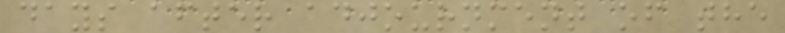days after adjournment of the
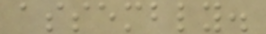assembly.
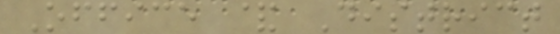Office & District
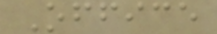Office
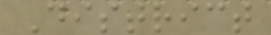District
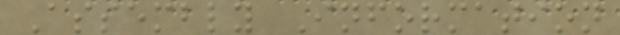Assembly Information
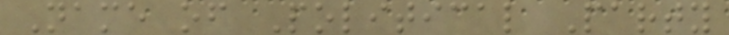Name of Political Party
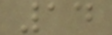14
